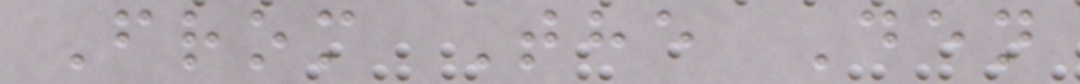From The Den
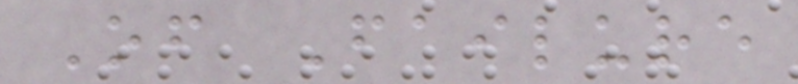Of Failure
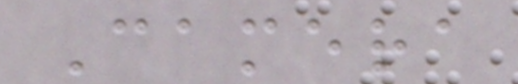Camera
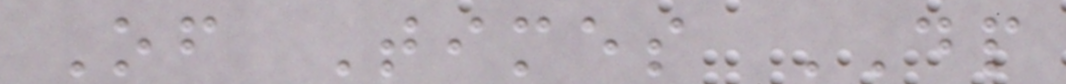Of Times DP
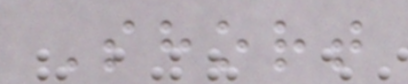Short
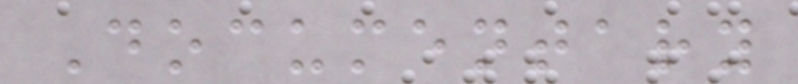Documentary
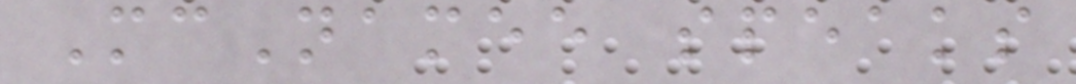McNamee speaks
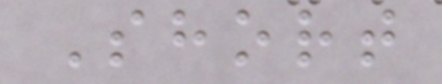Short
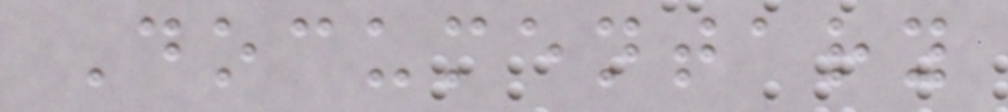Documentary
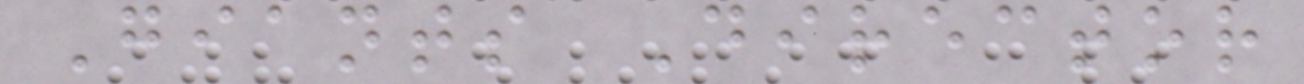Giants Director
